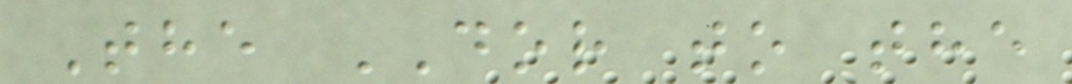The DOR to the
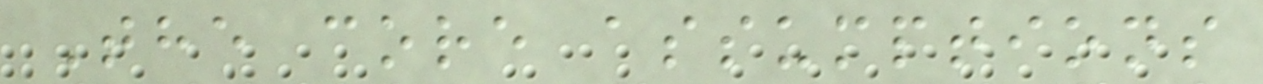The core assumptions
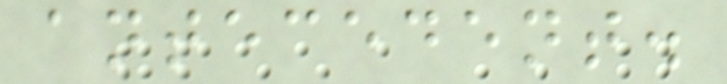antecedent.
